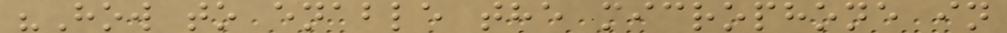"How to enable the microphone in
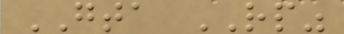GTA RP"
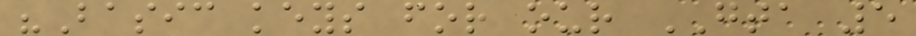"Basic keys for our GTA 5
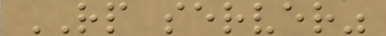RP server"
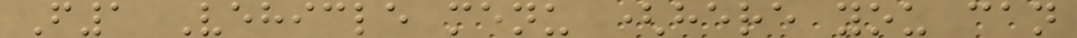F1 Vehicle menu (here you can
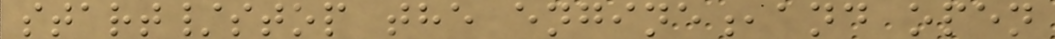start/stop the engine,and open
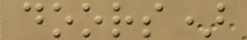doors)
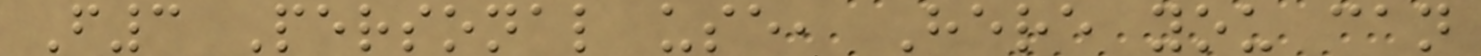F3 Personal use, Here you can
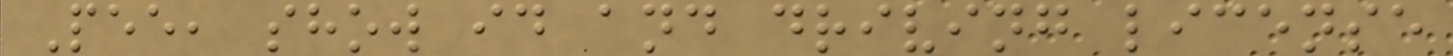Pee, show id and driving license
